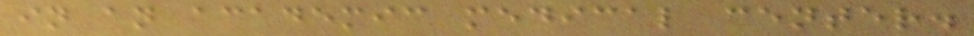in an academic medical center.
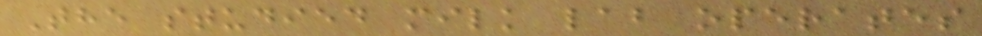The studied milk lab operates
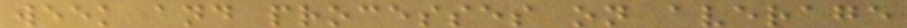week and processes on average
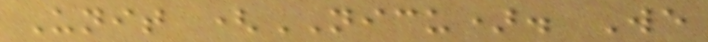Unit (NICU). We
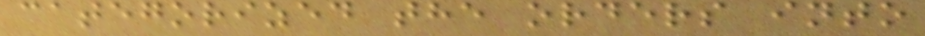categorized the orders into
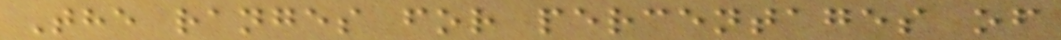The ranges for percentages of
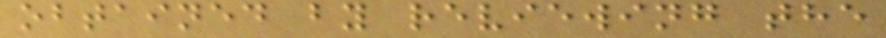obtained by reviewing the
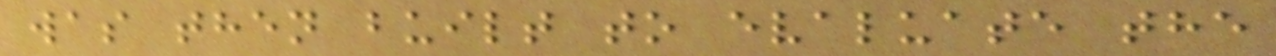was then built to evaluate the
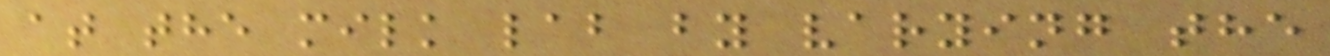at the milk lab by varying the
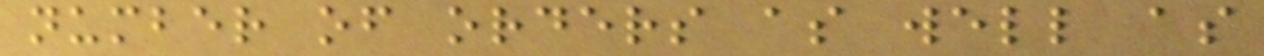number of orders as well as
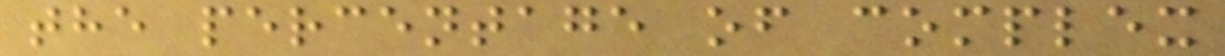the percentage of complex
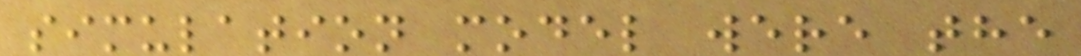simulation model were the
